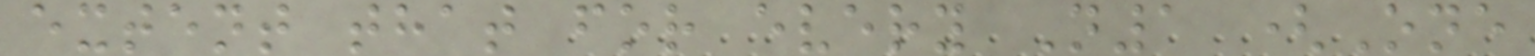extent that for every N1 (One
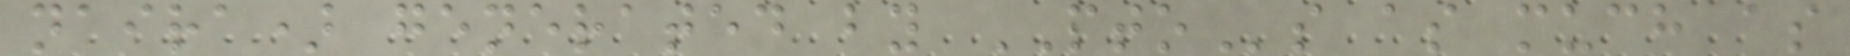naira) generated by PTOs as much as
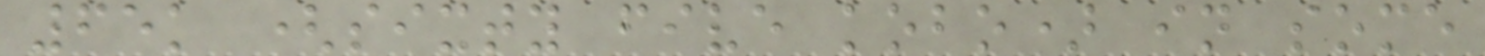65k (sixty five kobo) in some
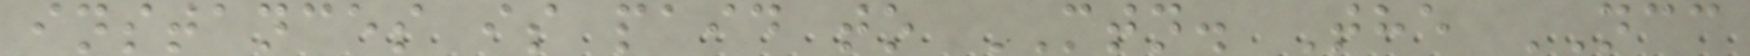instances is paid to MTN. The NCC
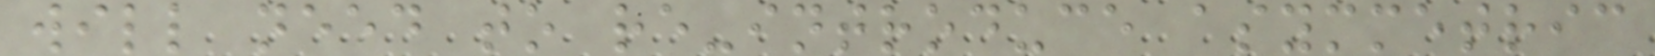will need to re-introduce asymmetric
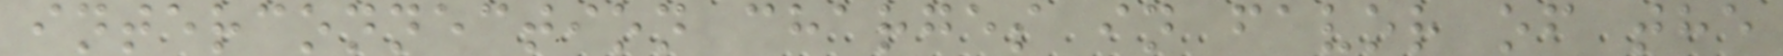interconnection charges in favor of the
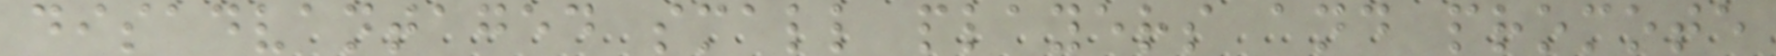disadvantaged small players and promote
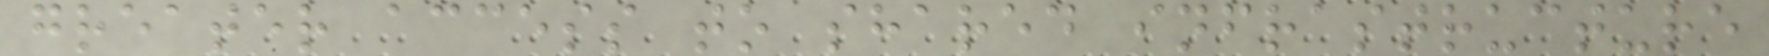greater access to shared infrastructure
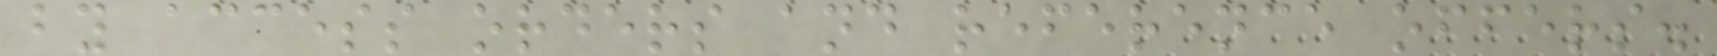by access orders and reference offers.
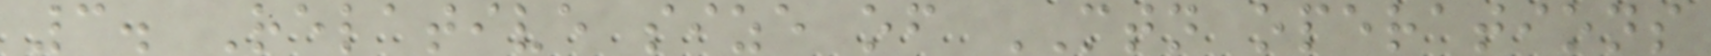3. Relative size of MTN operations
